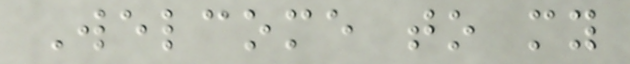Welcome to my
